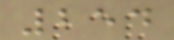254
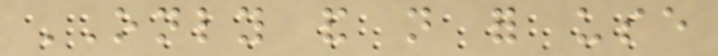ONLY and not for use
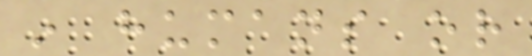in humans or
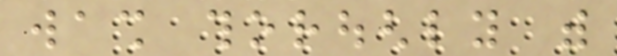wash thoroughly with
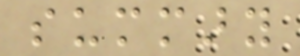summary
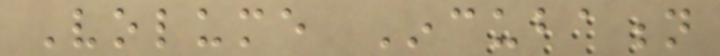Volume Incubation
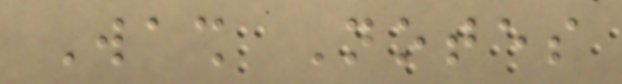Wash Notes
